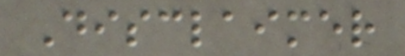Disclaimer
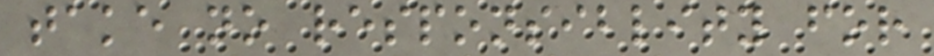take no responsiblity for
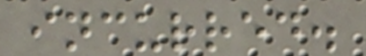incurred.
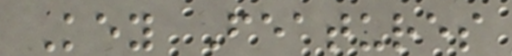Key Features
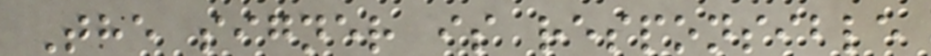The signer is responsible
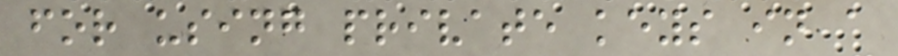for using private keys in a
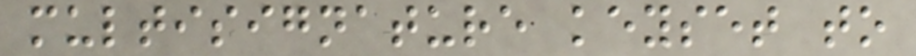multisignature keyset to
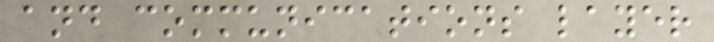and communications layer
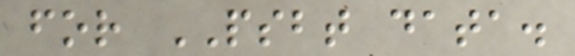for PSBT data.
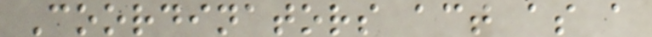Coordinators act as a
